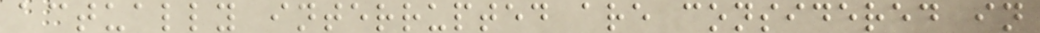actually interrupted are considered in
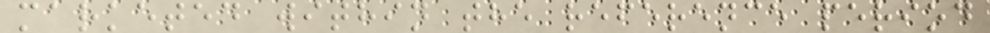marketed within the reference period
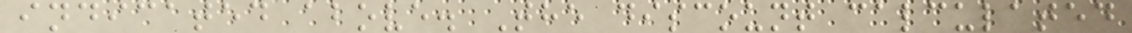indicated above. The discount calculated
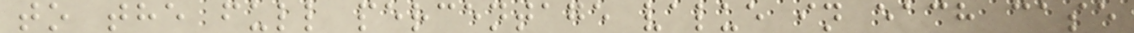to the full percentage value in each case
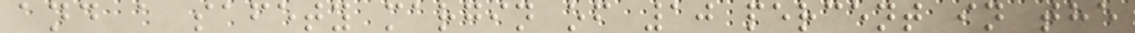and a safety margin of 10 percent in the
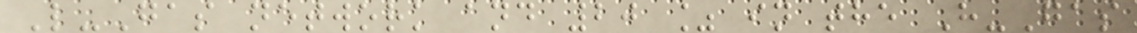L-Gas network and 20 % in the H-Gas
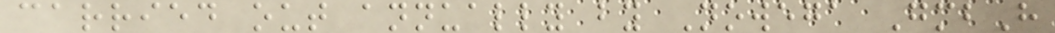carried out annually by Nowega GmbH
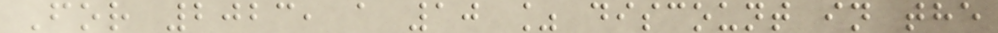For 2023, a 10 % discount in the
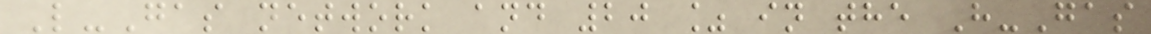L-Gas network and 20 % in the H-Gas
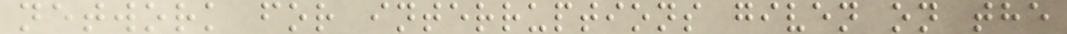network for interruptions given on the
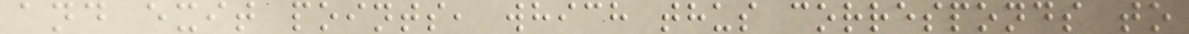and exit points, which thus corresponds to
